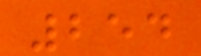254
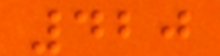420
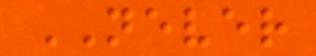NEVER
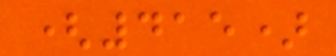(415)
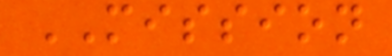MISSION
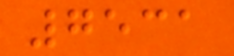7531
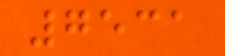7531
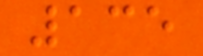135
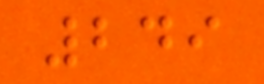249
